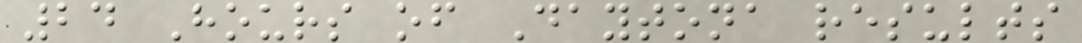24 Hours of Daytona results
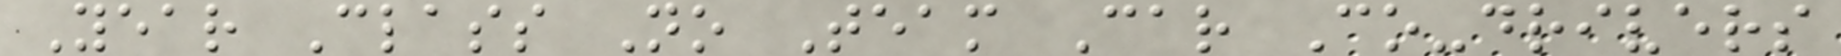Year Class No Team Car Co-drivers
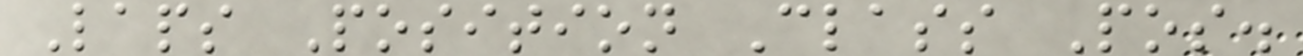Laps Position Class Pos.
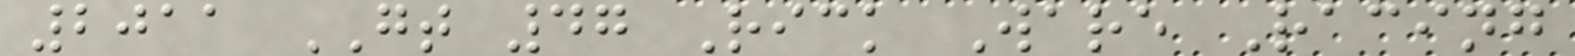2011 GT 47 Rick Ware Racing
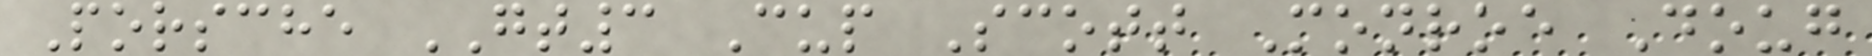Porsche GT3 Cup Scott Monroe Doug
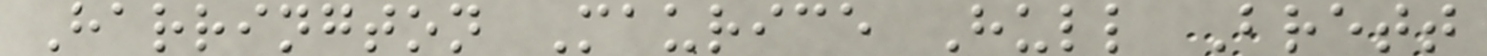Harrington Maurice Hull Brett
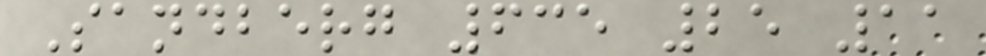Sandberg 635 25 11
